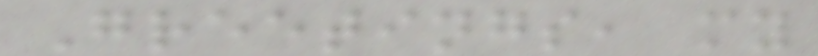Greetings, my
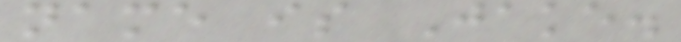name is Jake.
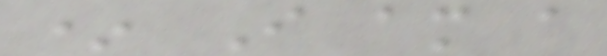* I am a
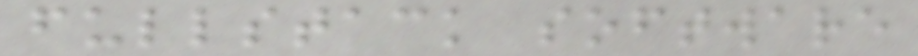fullstack software
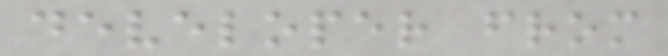developer from
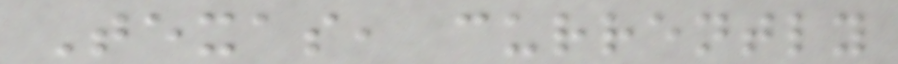Texas, currently
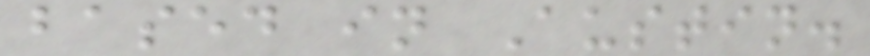based in Austin.
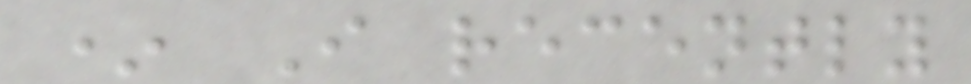* I recently
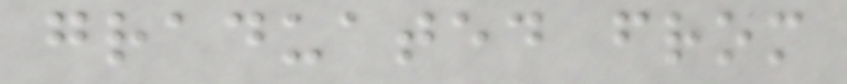graduated from
